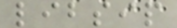libsip
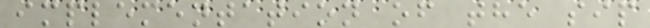implementation of the sip
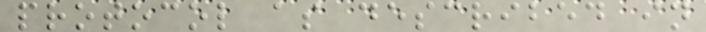protocol as described in
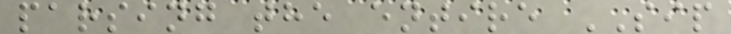parsing the entire SIP
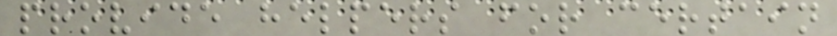provide helpers for certain
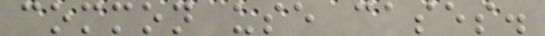common use cases.
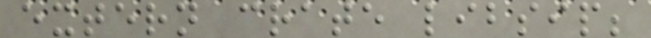extern crate libsip;
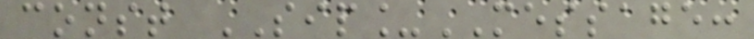const SIP_MESSAGE:
